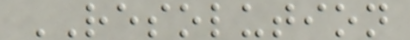RESOLUTION
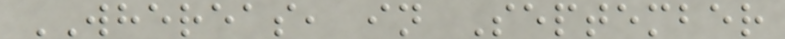WHEREAS, in September
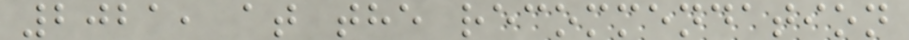2021, at the recommendation
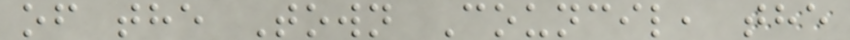of the Town Council, the
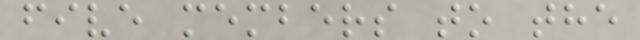five members to the
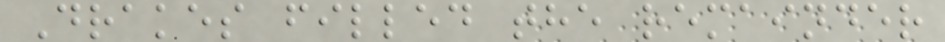Drakes filled the remainder
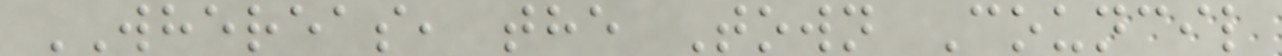WHEREAS, the Town Council
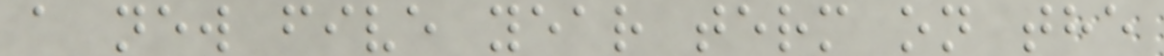a new five year term on the
